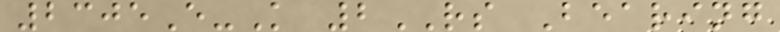2305E-K 2RS Bearing
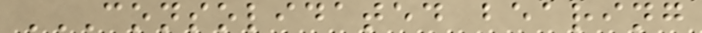CONSOLIDATED BEARING
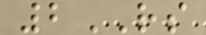2RS
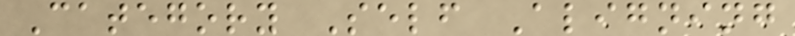Category Self Aligning
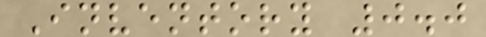Inventory 0.0
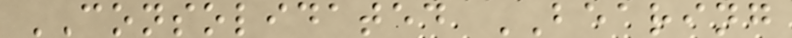CONSOLIDATED BEARING
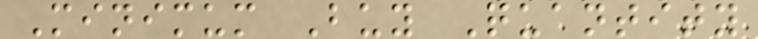Minimum Buy Quantity
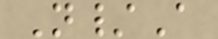N/A
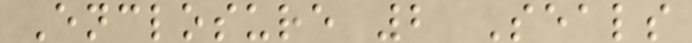Enclosure 2 Seals
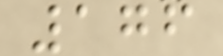176
